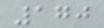170
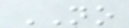NO
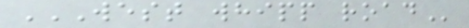WEST WHIPP ROAD
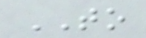TO
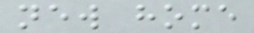new home
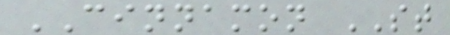CINNAMON ST
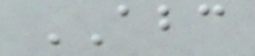ABC
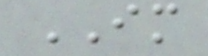IM
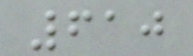610
